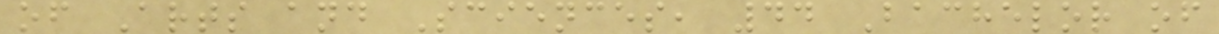of Arts and Sciences, 44 Bachelor of
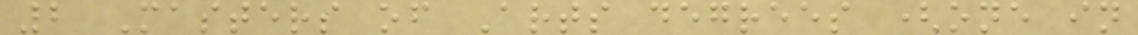2 Masters of Arts degrees (one in
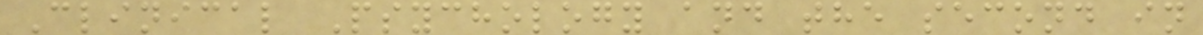Clinical Psychology and the second in
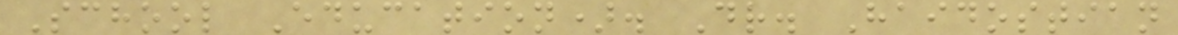School Education). Dr. Haidostian
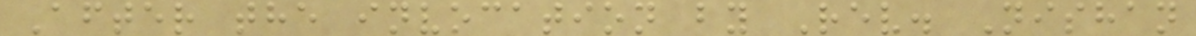After the invocation by Rev. Nishan
